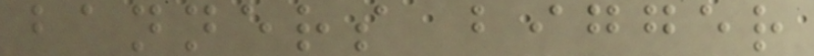banners bigger
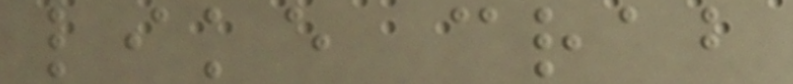like crab
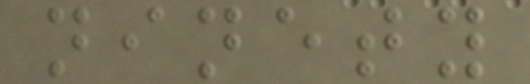ninety
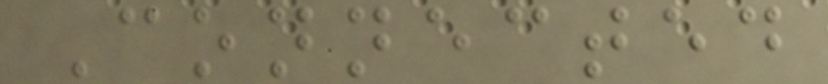Connected
